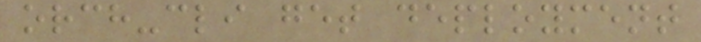orch-cli get deployment
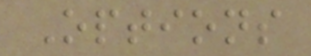Options
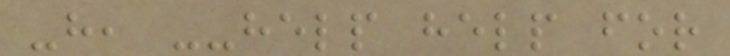-h, --help help for
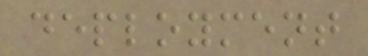deployment
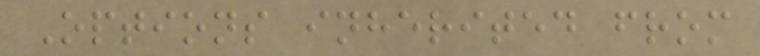Options inherited from
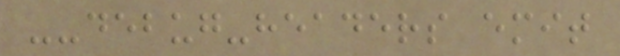--debug-headers emit
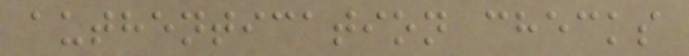authentication checks
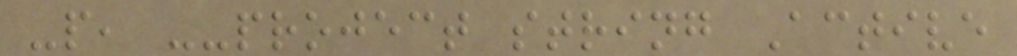-p, --project string Active
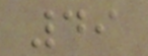49
